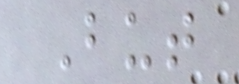But
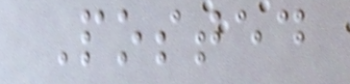Posted
